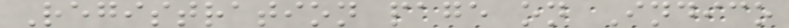Registration page on Indico
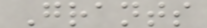Grants
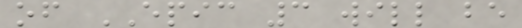of EPIC 3 will be
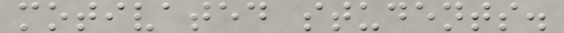motivated students.
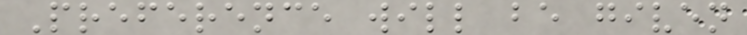Preference will be given
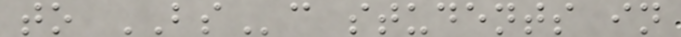to BSc students in
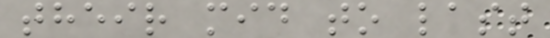their mid to last
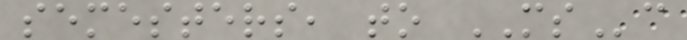semesters, to MSc
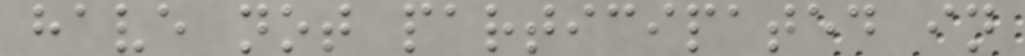have not participated in
